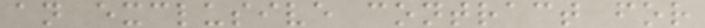an exclusive contract for
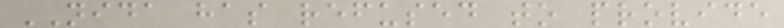NIDA has refused to provide
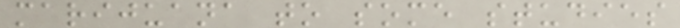marijuana to some studies
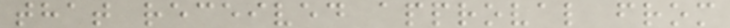that received approval from
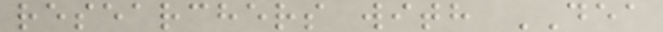researchers with DEA
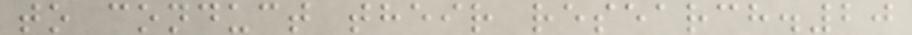to conduct their research.20
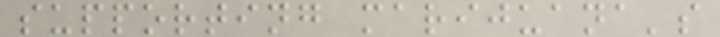supporting marijuana's
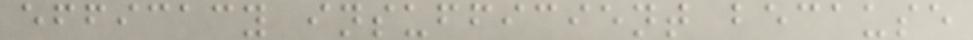efficacy insufficient because
